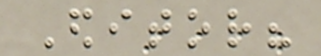Editor?
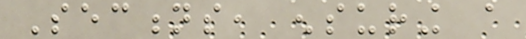Sections, ensuring a
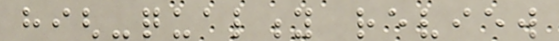high-quality review
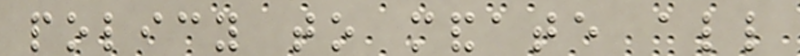policy to mandate all
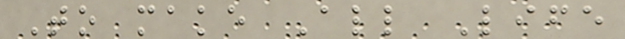To make All Life
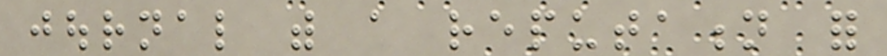journal with a reputation for
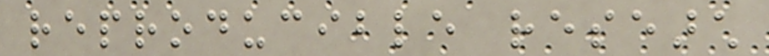reproducible research
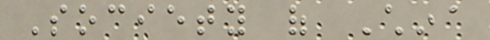Society of China
